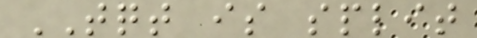TQT is split
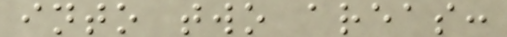into two areas:
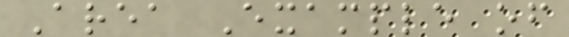Area Example of
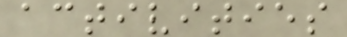activities
